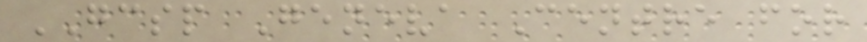GCSP Geneva Centre for
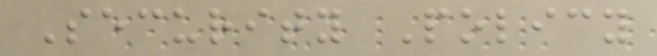Security Policy
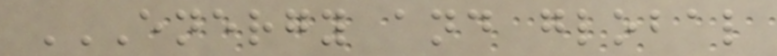ENERGY AND GLOBAL
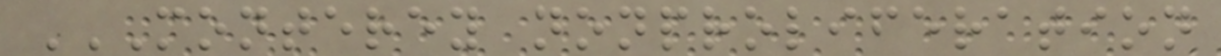MONTEREY NONPROLIFERATION
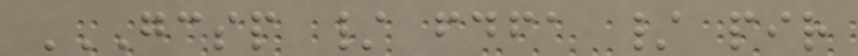GCSP / FDFA / PIR
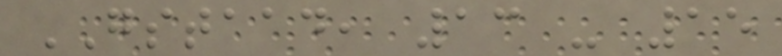GSTAAD, 13 - 15
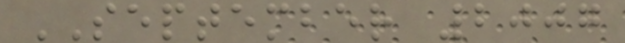SEPTEMBER 2007
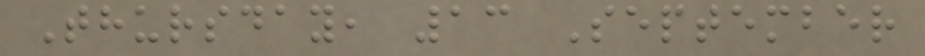Thursday, 13 September
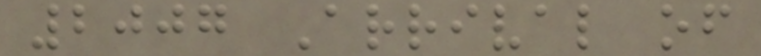2007 Arrival of
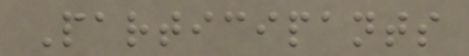Participants
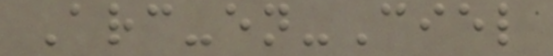Arc-en-Ciel
